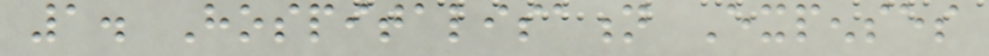1. Hospitalisation Expenses
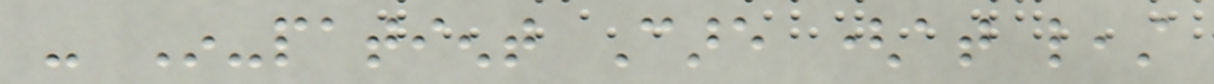- In-patient Care (at least
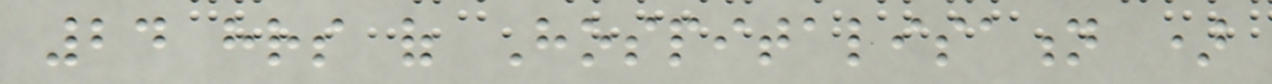24 hrs of Hospitalisation )
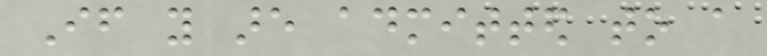If you are admitted to a
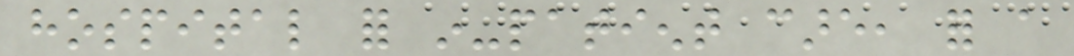hospital for in-patient care, for a
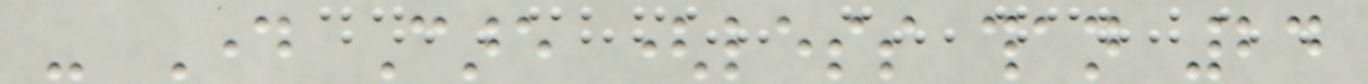- Day Care (less than 24
